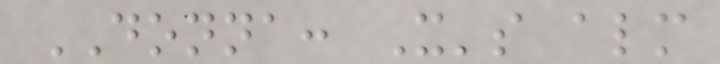DONNA: It's almost
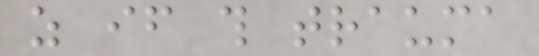as if this trauma
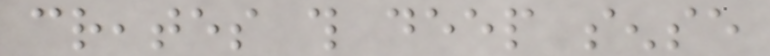creates this deep sense
